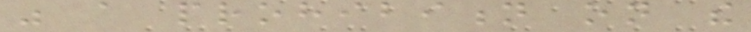was a prohibition on the
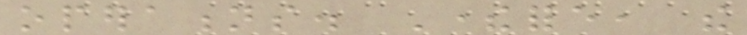operations. Therefore, the
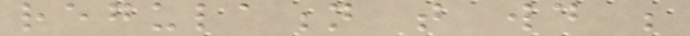regulation that would be
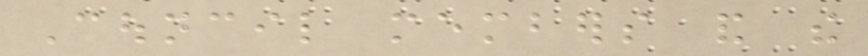Council members and the
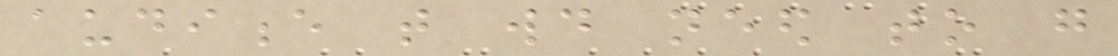audience that would need to go
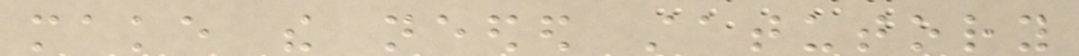make the needed statutory
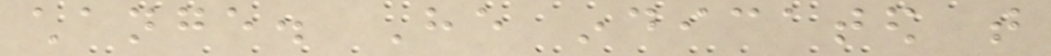change. He indicated that
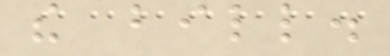the bill.
